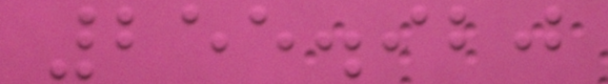255.920
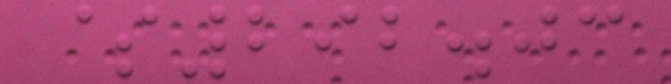$292.03
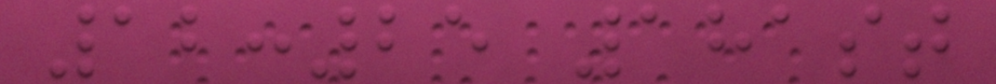12:25 181st
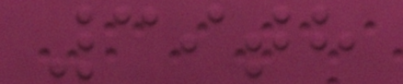39th
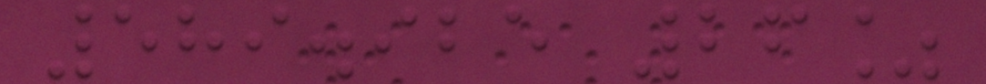589.925 26%
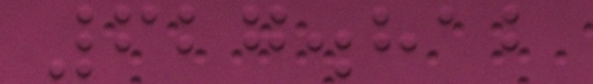627.812
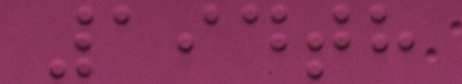194th
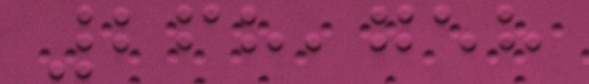268,758
